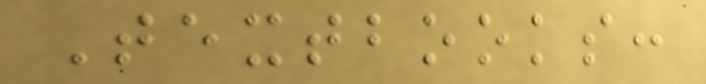Textbooks:
